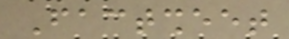Factsheet
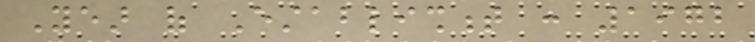Year of Establishment : 1972
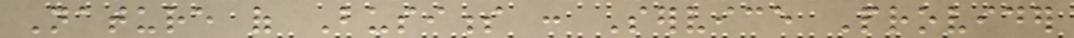Nature of Business : Service Provider
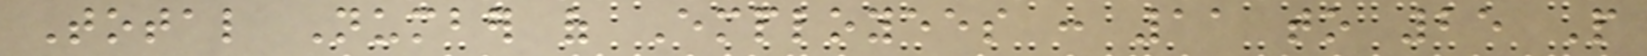Total Number of Employees : 11 to 25 People
